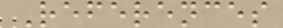References
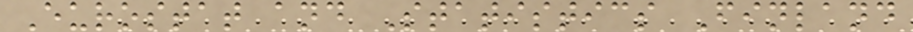Eurostat and Statistics Finland
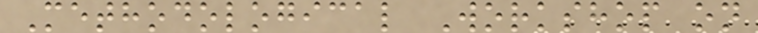Methodological Workshop on
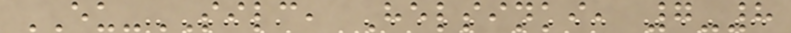EU-SILC, Helsinki, 7-8
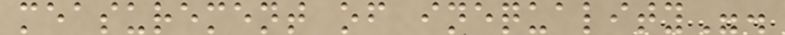measurement of inequality".
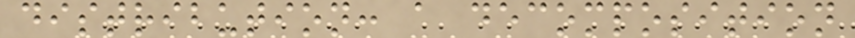distribution: a decomposition
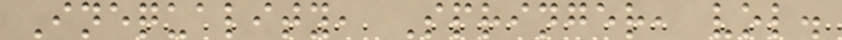Inequality, Springer, vol.
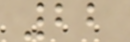22
